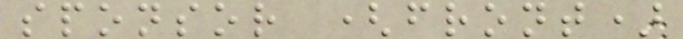sponsor (front)
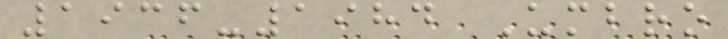1936-1984 Umbro
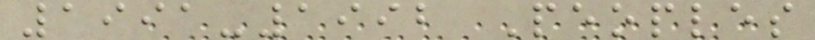1991-1992 Peoples
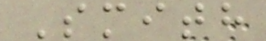Smith
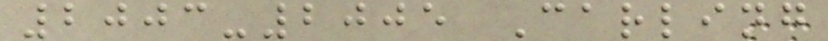2003-2005 Carling
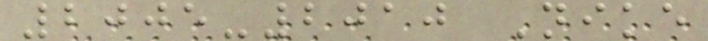2005-2010 Nike
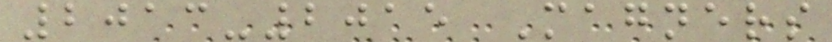2013-2015 Magners
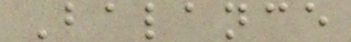Balance
